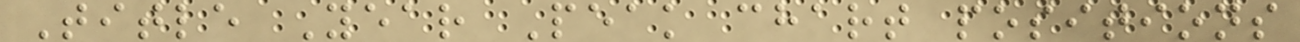Title Year Peak chart positions
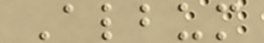Album
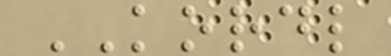KORDL
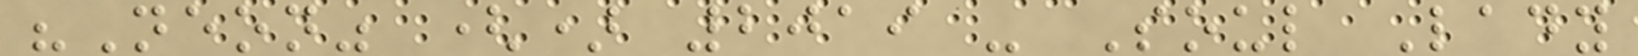"Neon" () 2019 - Soul Lady
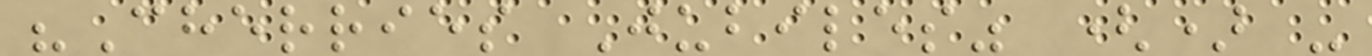"Cherries Jubiles" () -
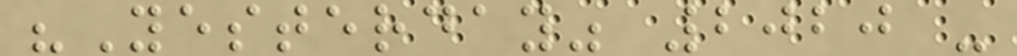"Yesterday" 2020 -
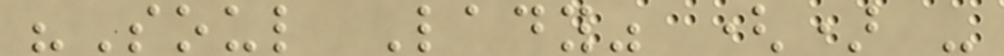"Soul Lady" () -
